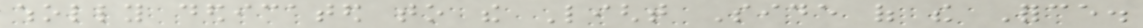wholly dedicated to the Light Side of the Force.
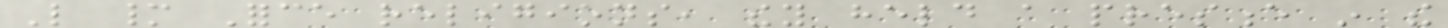Like many Force religions, they held a presence in the
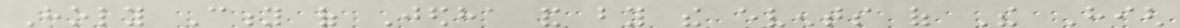Holy City of Jedha and by the events of The High
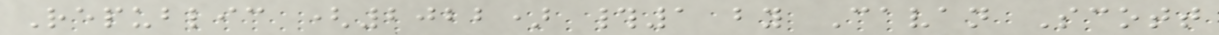Republic (2022) #1 by Cavan Scott
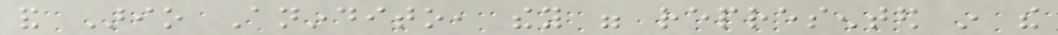and Ario Anindito, they were represented in the
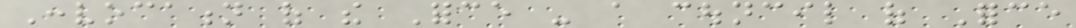Convocation of the Force - a council of Force
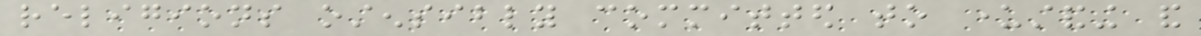religions ostensibly committed to understanding and
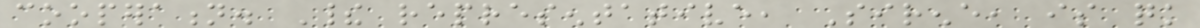cooperation. Their representative, Sirene, is quick
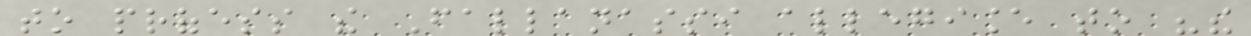to profess the Fallanassi allegiance to "the
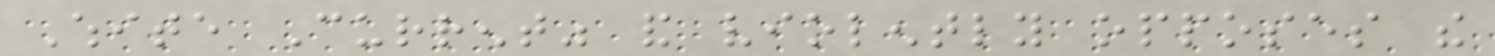White Current" and violently opposes the
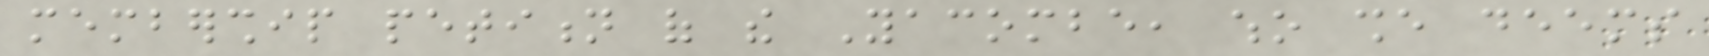membership petition of the Yacombe, who she deems
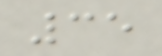35
